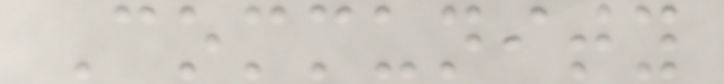Community
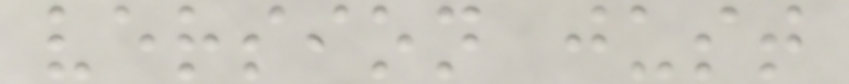version just
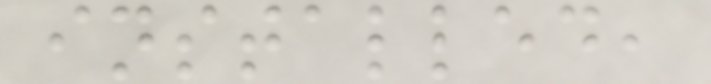installed,
